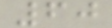60
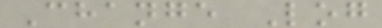Change Log
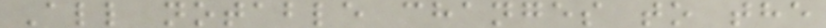All notable changes to the
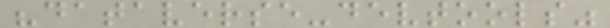"dataverse-devtools"
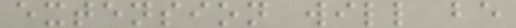extension will be
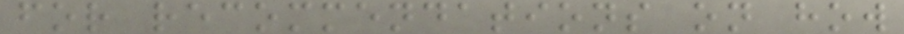for recommendations on how
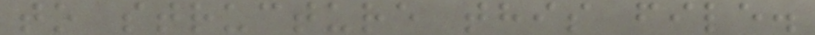to structure this file.
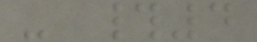- #4
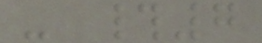- #7
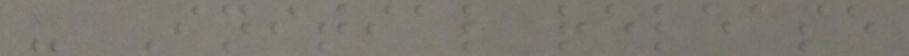- Initial release
